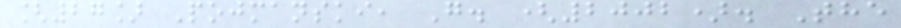[27] Pojmanski, G. (2002). The
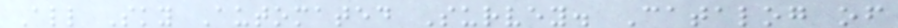All Sky Automated Survey. Catalog of
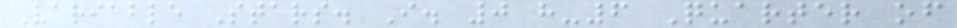Variable Stars. I. 0 h-6 Quarter of
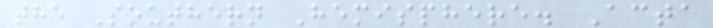the Southern Hemisphere. Acta
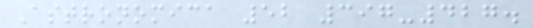Astronomica 52 397-427.
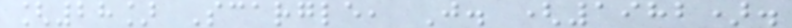[28] Scargle, J. (1982).
